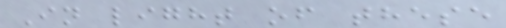In light of these
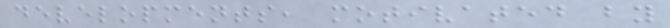developments, motivated by
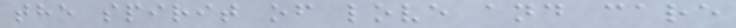the spirit of love and care
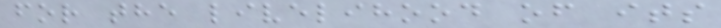for the livelihood of its
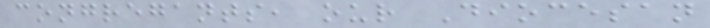congregants, our Diocesan
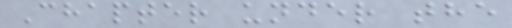Chapter under the
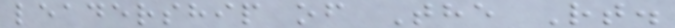leadership of The Rt.
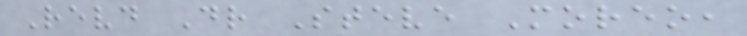Revd Dr Steve Moreo,
